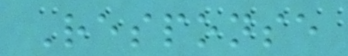Response
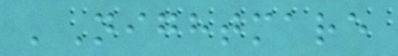'Nightmare
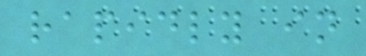rapidly in
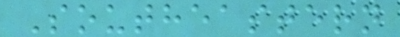Southeastern
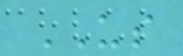US
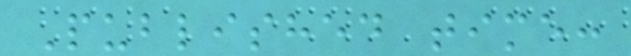Published time:
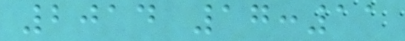2014 17:11
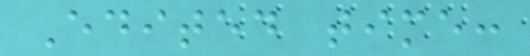Edited time:
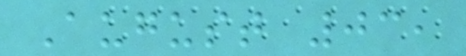August 03,
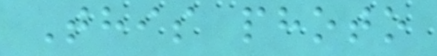This photo
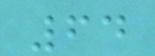64
